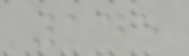145
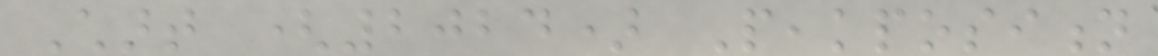Chart (2024) Peakposition
